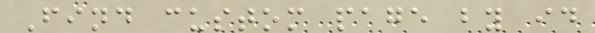Find custom page by id
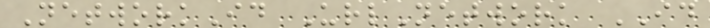NetworkId UrlNetwork ID
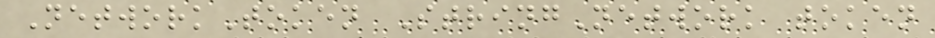NetworkToken StringNetwork token
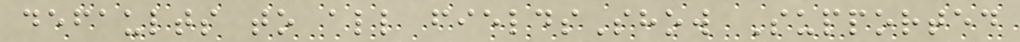defaults to all fieldsShow Supported
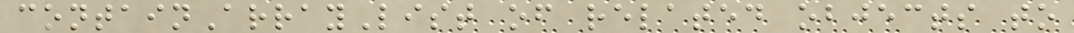containArrayList of related objects to
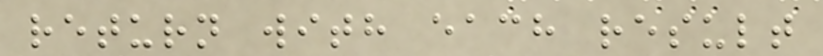return with each result
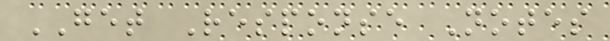GET Response Notes
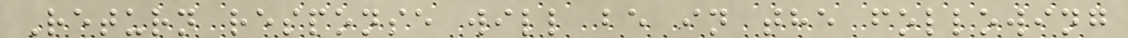Return response will be in the following
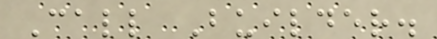Call Builder.
